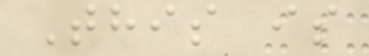This is
